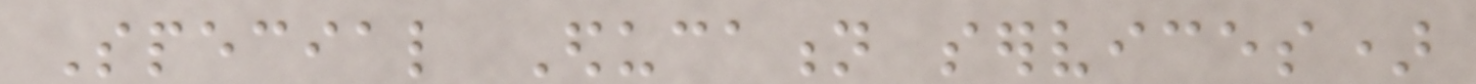Special Education services)
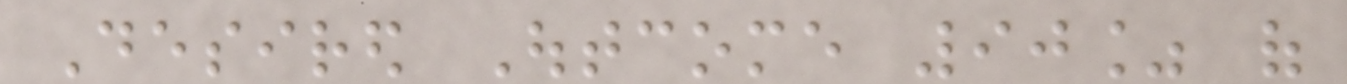Desired Outcome 90% of
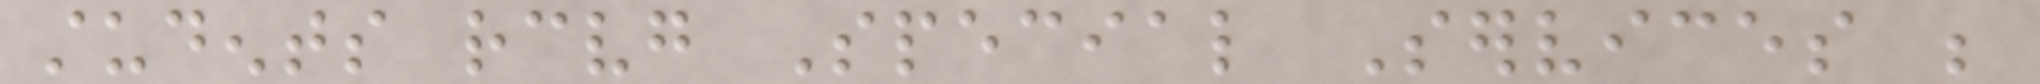students receiving Special Services be
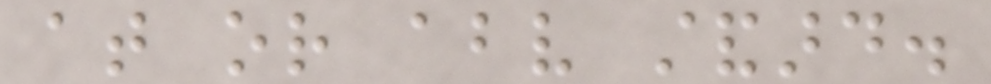at or above standard.
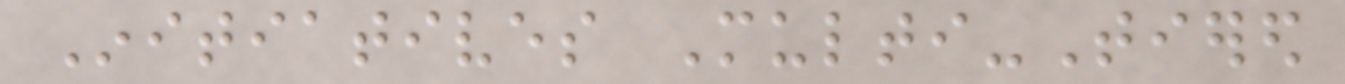Initiatives Multi-Tiered
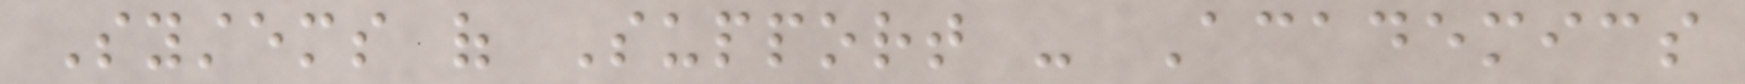Systems of Support - Academics
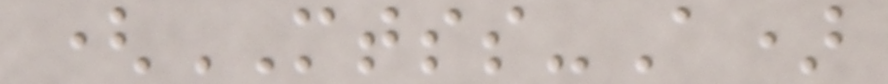(MTSS-A)
